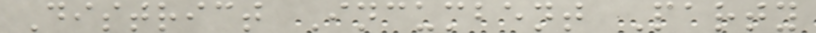District Incumbent Party
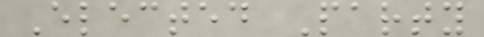Elected Party
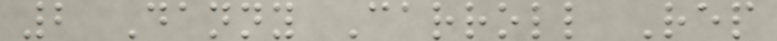2 Danny Carroll Rep
